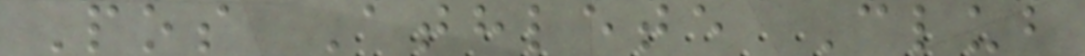Pos Athlete Club
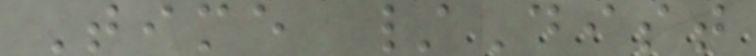Time /Dist
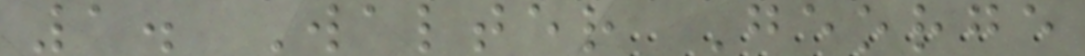1. Walter George
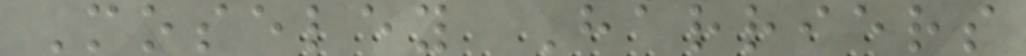Moseley Harriers
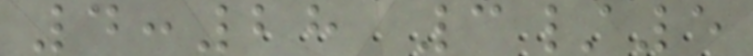4:28 3/5
